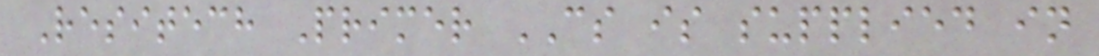Resitech Primer CS is supplied in
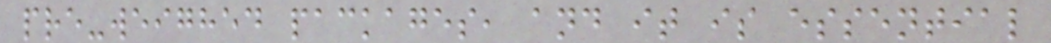pre-weighed packages, and it is essential
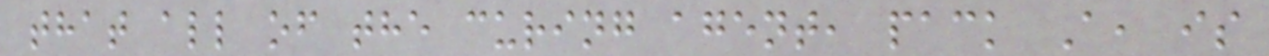that all of the curing agent, pack A, is
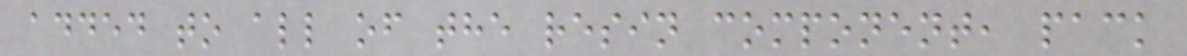added to all of the resin component, pack
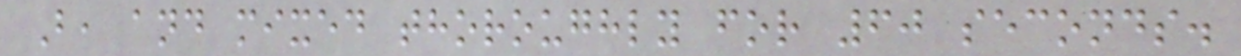B, and mixed thoroughly for 60 seconds.
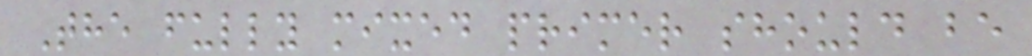The fully mixed primer should be
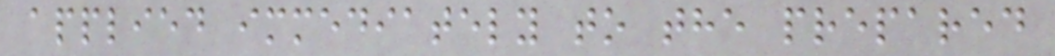applied immediately to the prepared
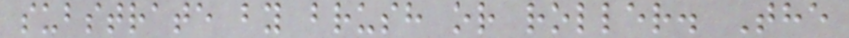substrate by brush or roller. The
